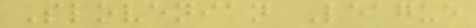Slovenian League
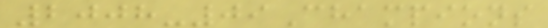2008-09Champions
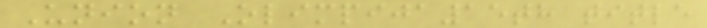Union Olimpija15th title
